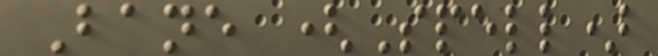Bane (Spell)
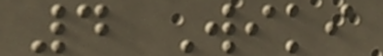4 Wiki
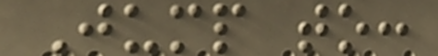Jump to:
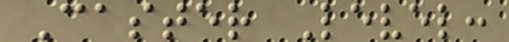Caster Level:
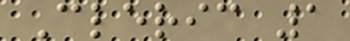Cleric 1
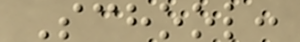School:
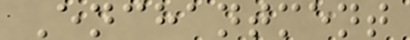Enchantment
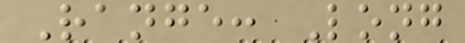Range: Long
